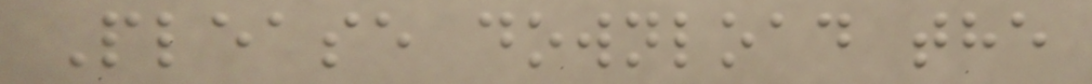Please download the
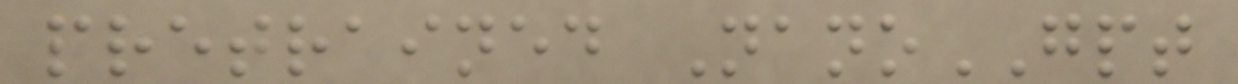pretrained NanoGPT
